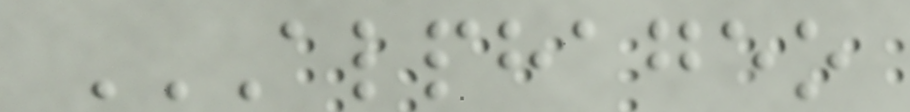ALPHAGEO
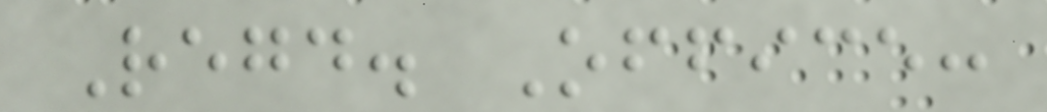Regd. Office:
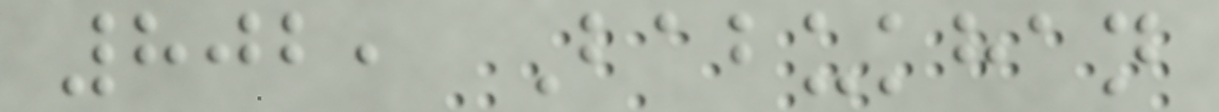802, Babukhan
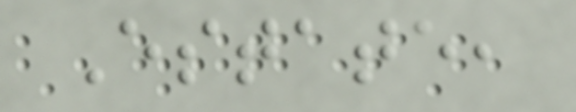Estate,
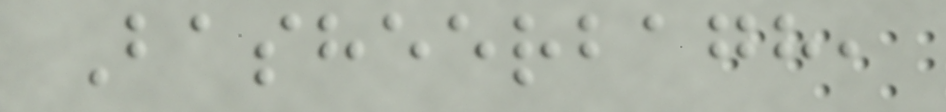Basheerbagh,
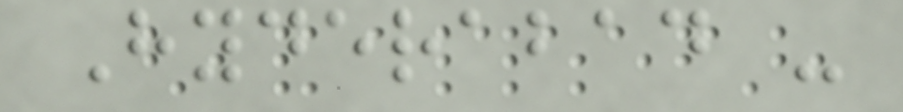Hyderabad -
